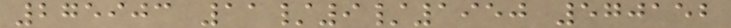275903 11/9/1950 570152
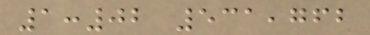1:02 531,762
